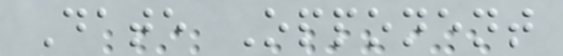Date Opponent
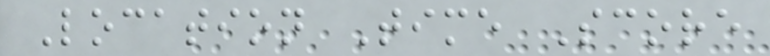Location Time Score
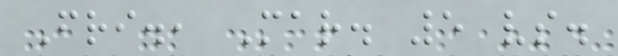Fri., Mar. 5 vs.
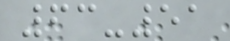63-51
